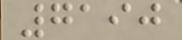7190
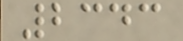2343
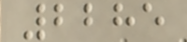2285
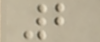2
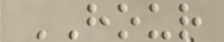HOUR
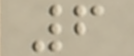6
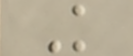K
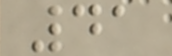41
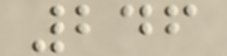246
